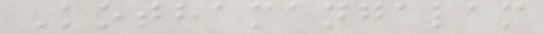Kothamangalam
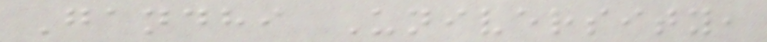Gandhi University,
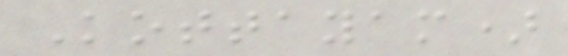Kottayam)
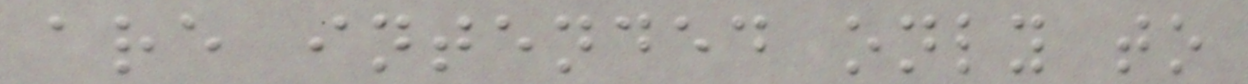are intended only to
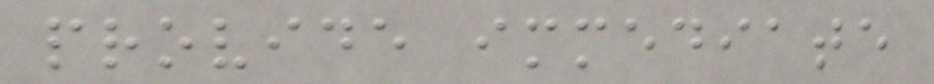provide immediate
